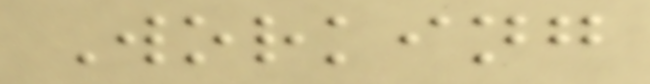Working
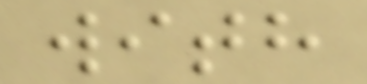with
